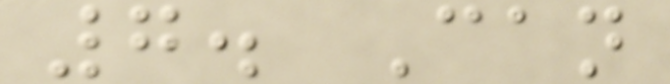7. Can
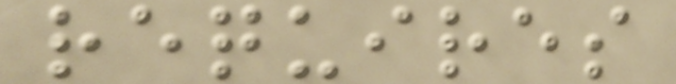requires
